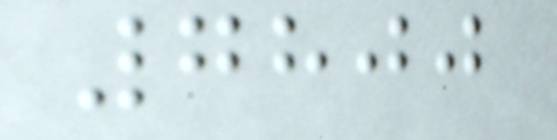7800
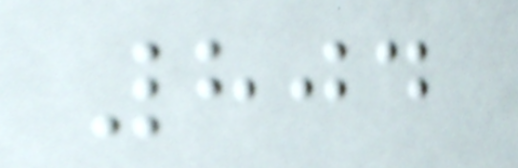804
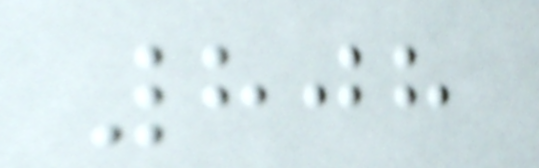808
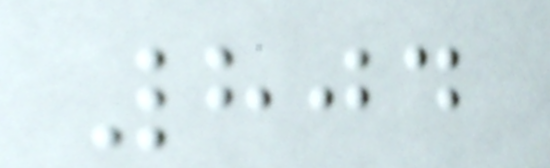804
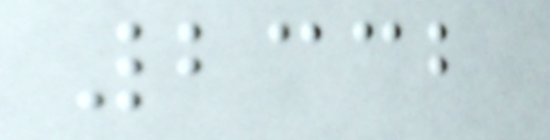2332
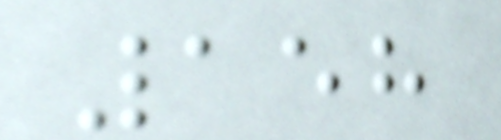158
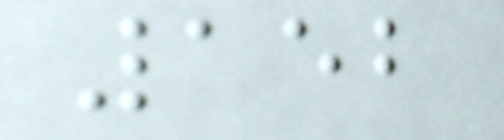152
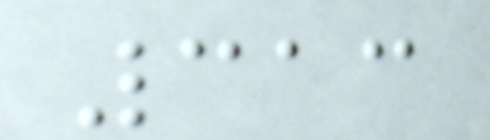313
